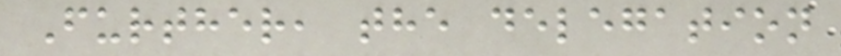Further, the delegation
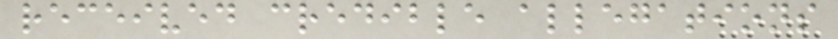received credible allegations
